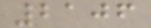2106
